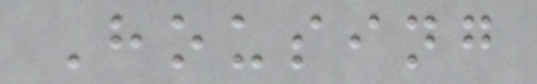Housing
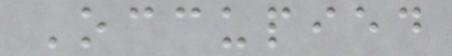Occupied
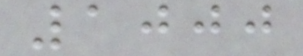1000
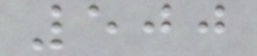500
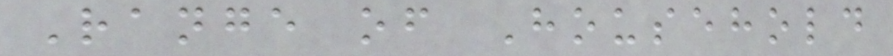Range of Household
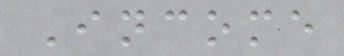Income
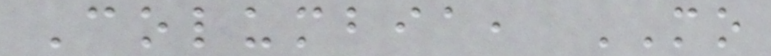Columbia, MO
